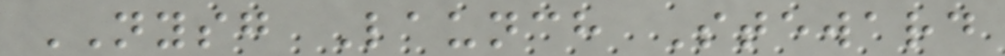NYSG Launch Steward
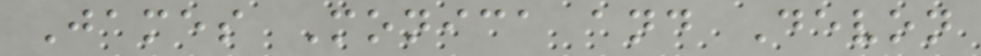James Monica and Devon
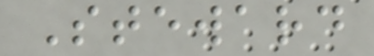Steward
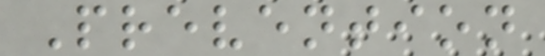Prevention
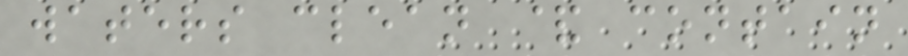waters clean & contain
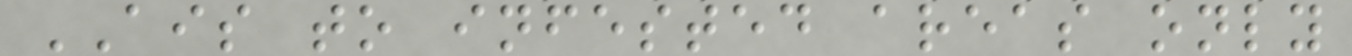AIS to infested areas only
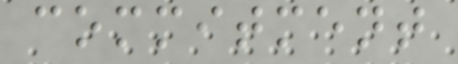commitment
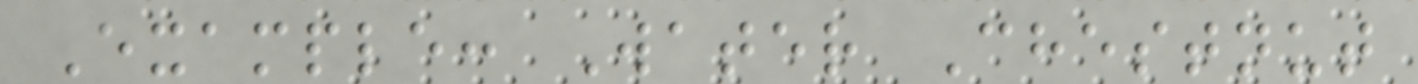Example: Water Chestnut
